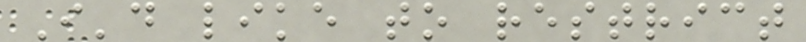I'd like to restrict
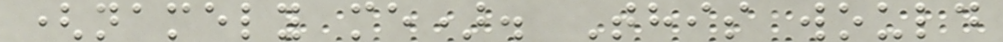(namely me). This would
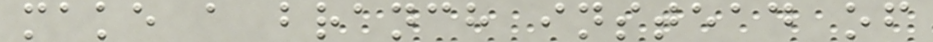make a branch instead of
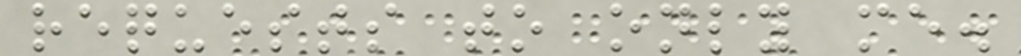requests to only me.
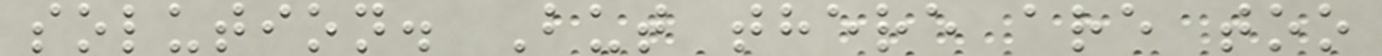solution. But there are too
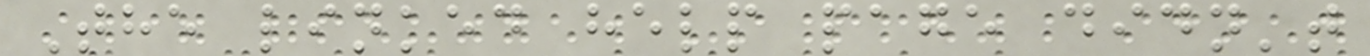The linked help page didn't
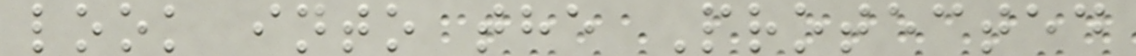look into the Protected
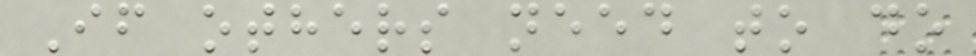If others need to do
